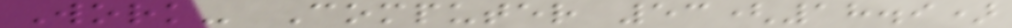Work- Computer 53(18.9)
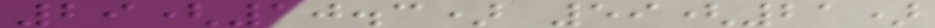29(10.3) 59(21)
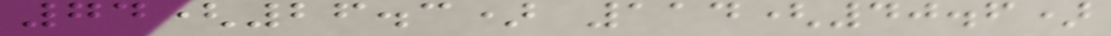74(26.3) 114(40.6)
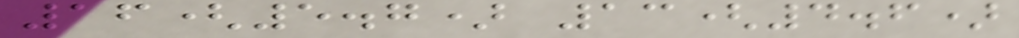16(5.7) 13(4.6)
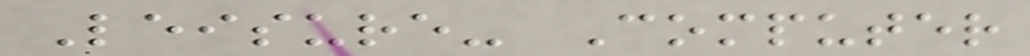Leisure- Computer
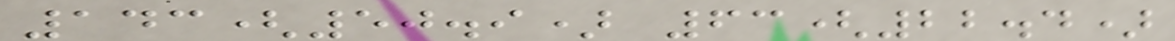143(50.9) 63(22.4)
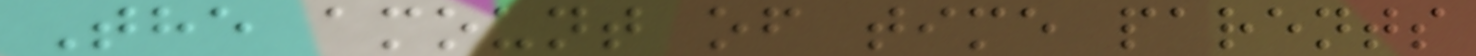The amount of time parents
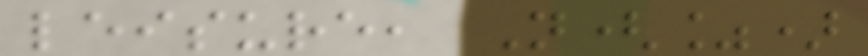leisure, N(%)
